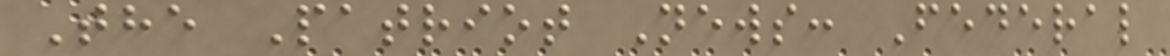The Patriot News: Federal
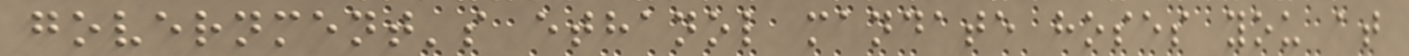government's ethanol mandate hoses you at
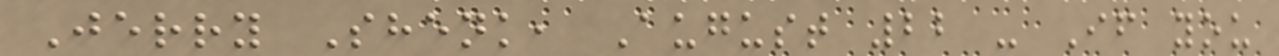Jerry Shenk, August 22 - If you
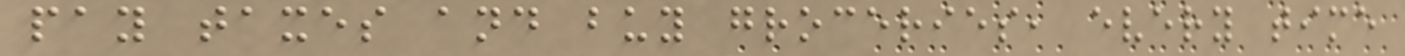pay taxes and buy groceries, every time
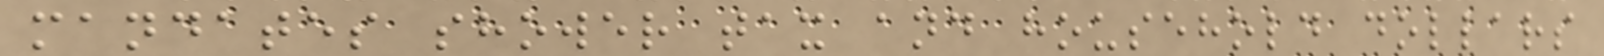mandates shower tax and household dollars
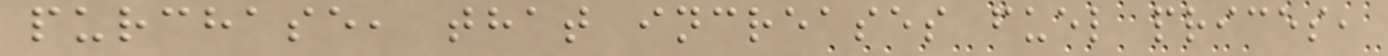purchase, that increases fuel prices,
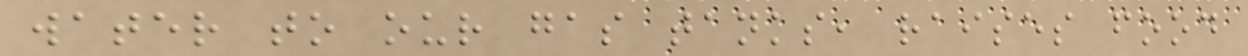water to our gas tanks, raises food
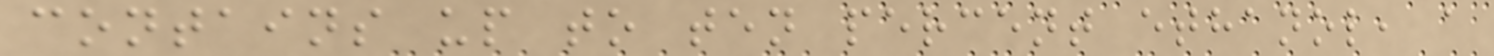contains up to ten percent ethanol, a
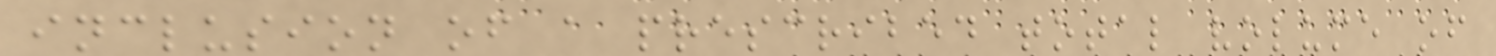inclusion of a prescribed total volume of
